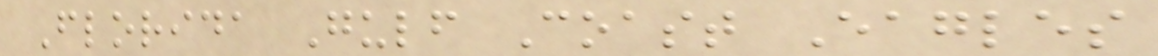Florida Gulf Coast Eagles
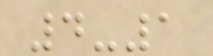4-1
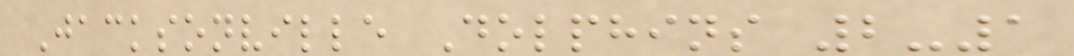Jacksonville Dolphins 2-1
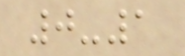0-1
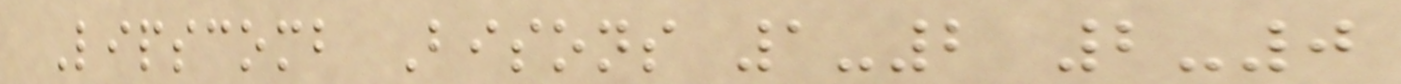Lipscomb Bisons 1-2 2-0
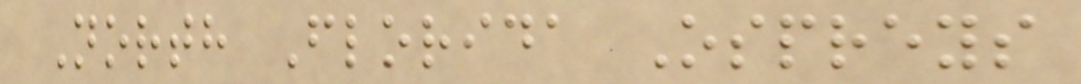North Florida Ospreys
